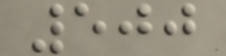500
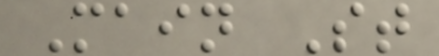Main St
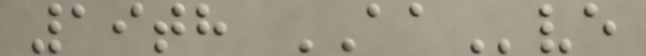19th AAve
